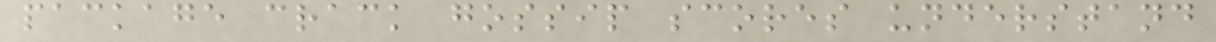package crack gossip scores understand
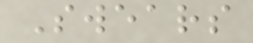Swears
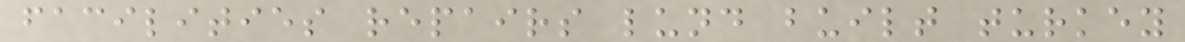facilities repairs lund built turkey
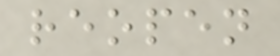reopen
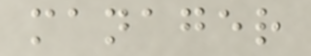manager
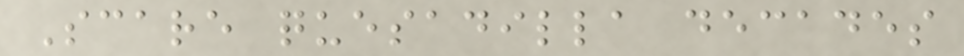Scare quesadilla decades
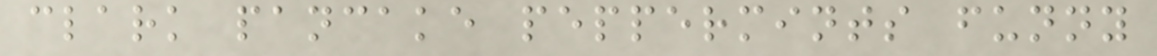clark pancake peppermints funny
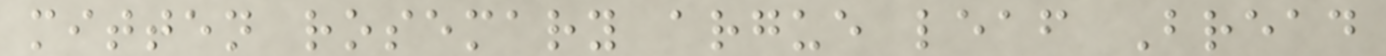mitten rosemary argue leaf Bread
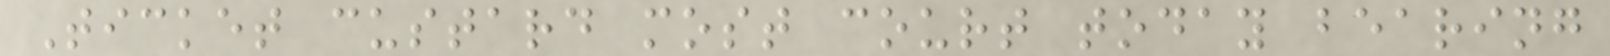Ticket custard most court today bearing
